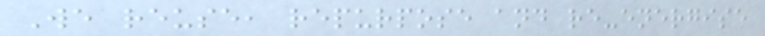We reuse, repurpose and re-energise
